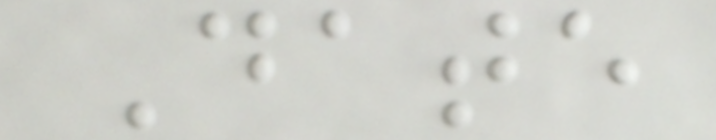Date
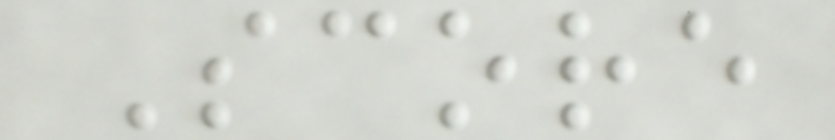Score
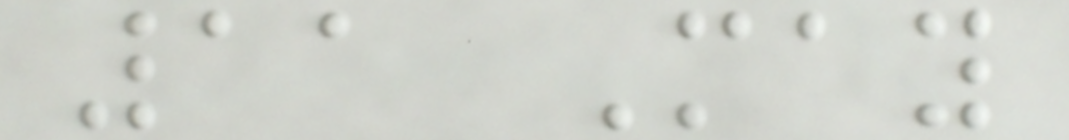11 May
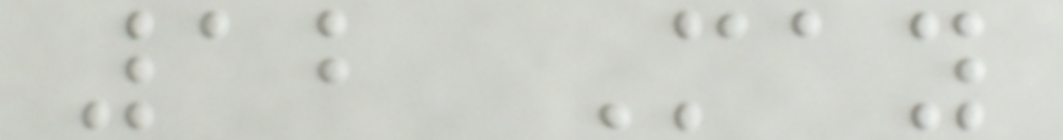12 May
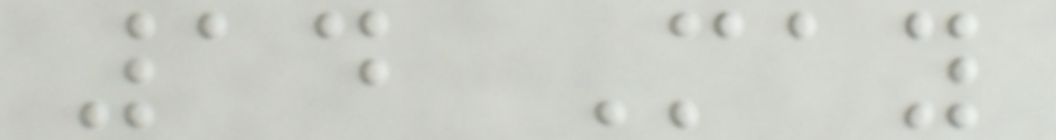14 May
